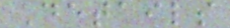Details
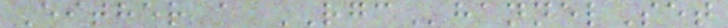Either a RGChannelSet
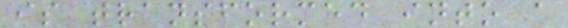is transformed into a
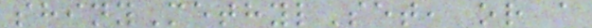shinyMethylSet, or a
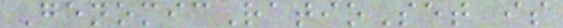GenomicRatioSet is
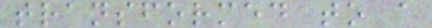transformed to a
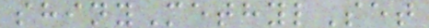shinyMethylSet
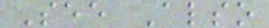See Also
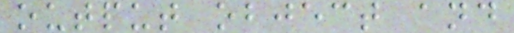output object and
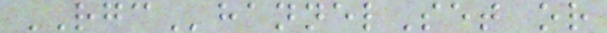RGChannelSet or
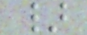}
